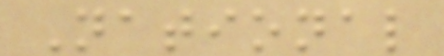National
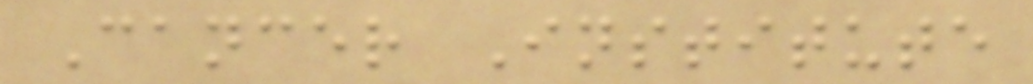Cancer Institute
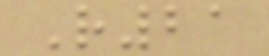R21
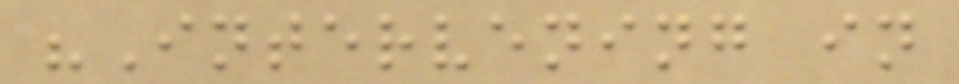"Intervening in
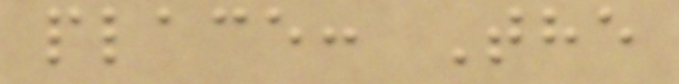place: The
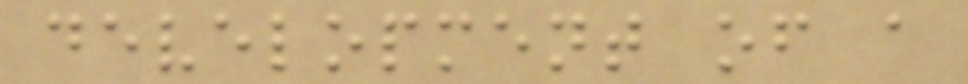development of a
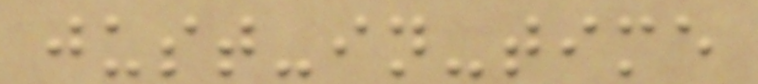just-in-time
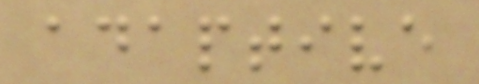adaptive
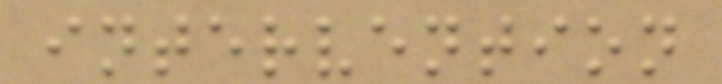intervention
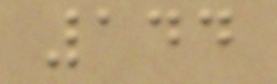144
